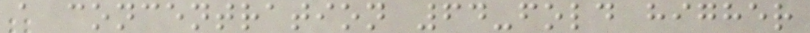a concentration 64-fold higher
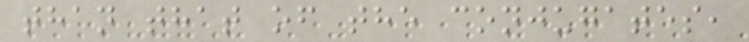than that of the conjugates,
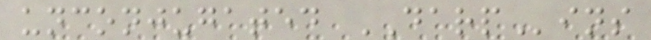unconjugated DARPins
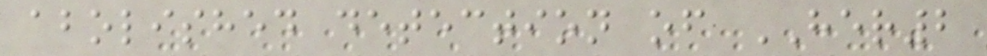abolished detection of HER2
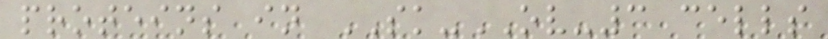proteins in SK-OV-3 cells
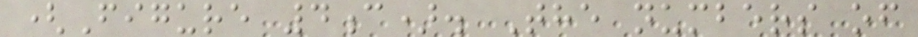(Figure 4c). The numbers of
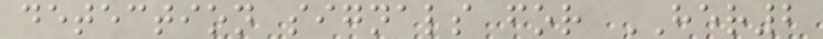detection signals for HER2
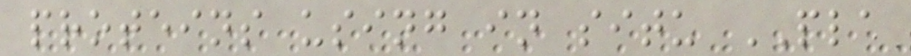proteins using in situ PLA
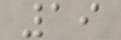19
